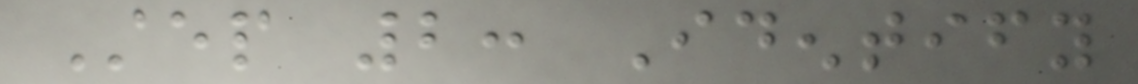Step 2: Identify
